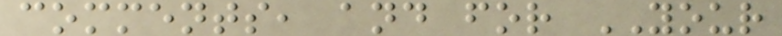comments, and for YOUR
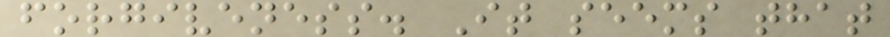forgiveness. It seems that
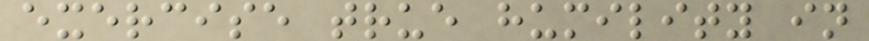exercise true humility in
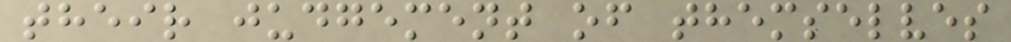their judgement of themselves
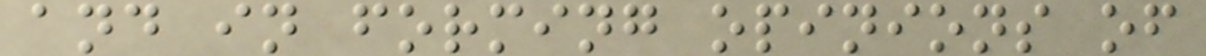and in forming opinions of
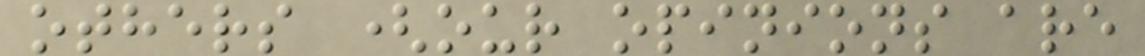others (our opinions are
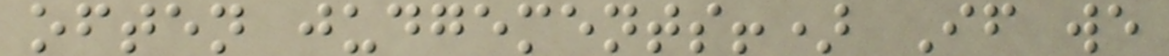often judgements!) If we
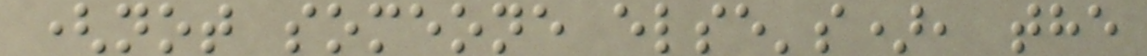(not someone else's), the
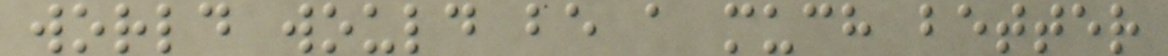world would be a much better
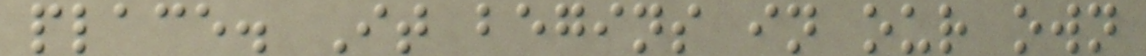place. It begins in our own
